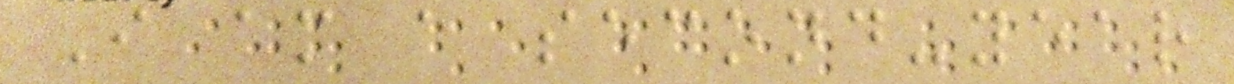I am a second-year
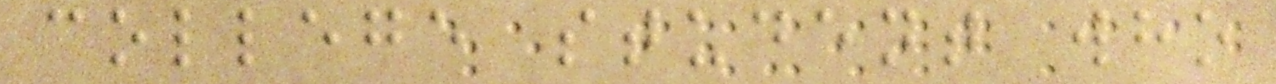college student who
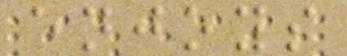enjoys
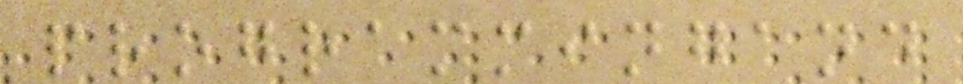programmingand
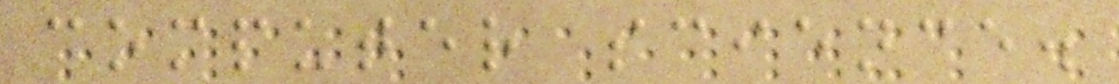computer science.
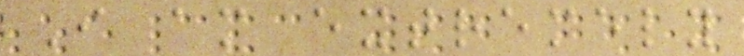I am extremely
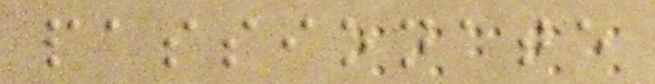passionate
